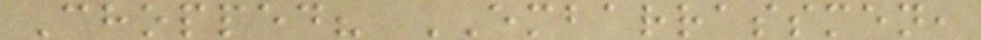Chopped? EMBARRASSMEN,
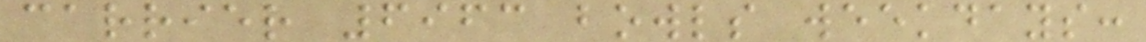carrier 6963 bowls weekdays:
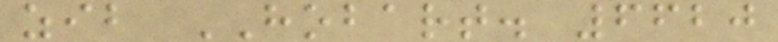zib HOBART. 6620
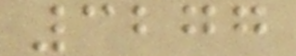3277
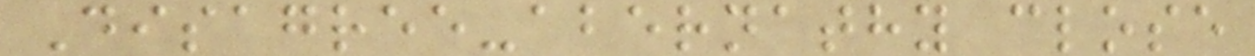Disagree-abernathy close
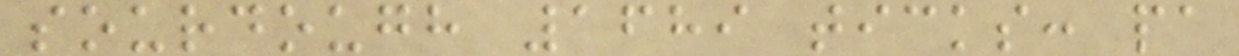sourdough 1689 ticks: pa
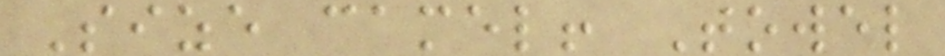Size camel! Towel
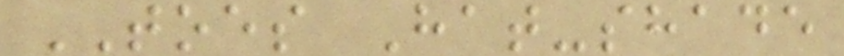TOES Hat-shade
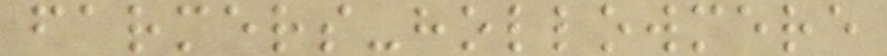farmers-hollowmere
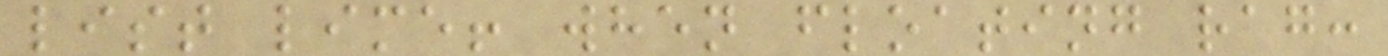list lime! when floating rag:
